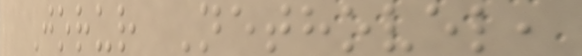Jorur Nethovel,
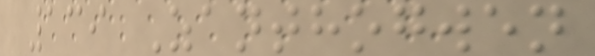139 Zanthogwen
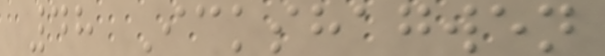48 Ickshagwen
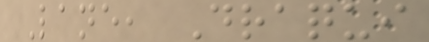Lane, Draqui
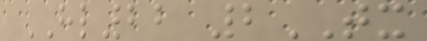HL22 2TX
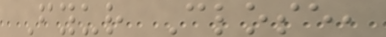Fyur Close,
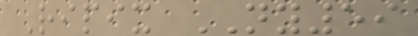Ripix NY59
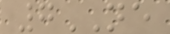7NE
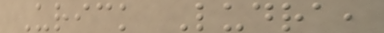Urick Ludra,
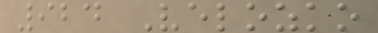924 Velozko
